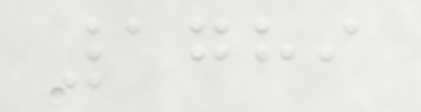1789
